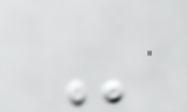-
